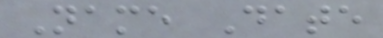Name Date
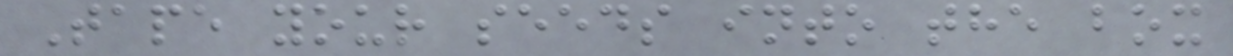Tape your seeds into the box
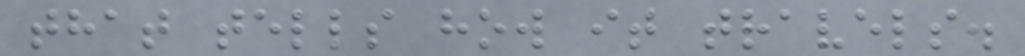that tells how it travels.
